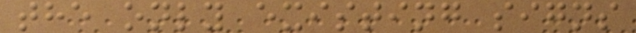the only existing signs
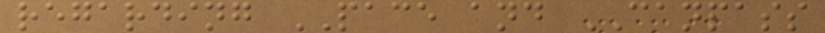regarding PACE and CANPASS
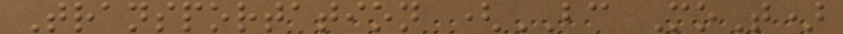Transportation (BC MoT)
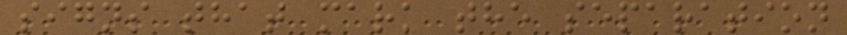signs that mark the separation
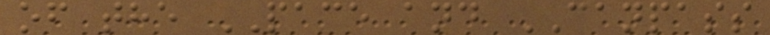of the PACE and CANPASS
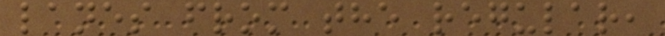lanes from the regular,
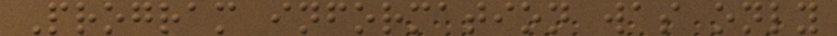Program information was only
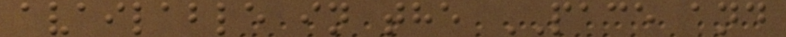available in the PACE and
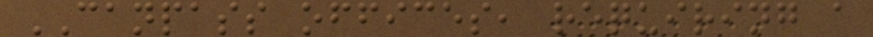CANPASS offices, requiring a
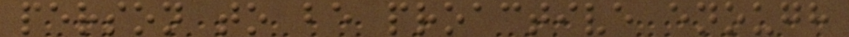person to be proactive enough
